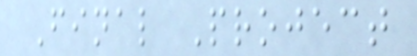Final Project
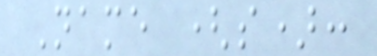Name (s):
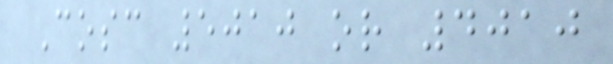Cosc 5010 or 4010
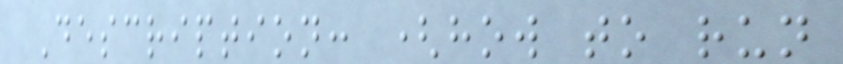Description: (how to run
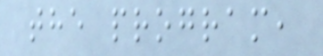the program,
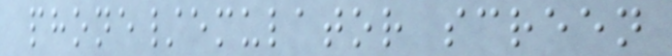phone/emulator screen
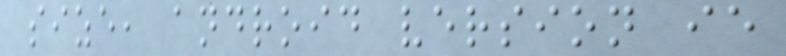size, android version ie
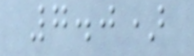7.0)
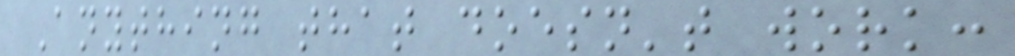Anything that doesn't work:
